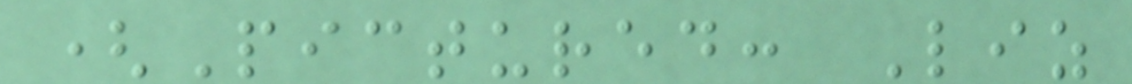(Pictured: Liz
